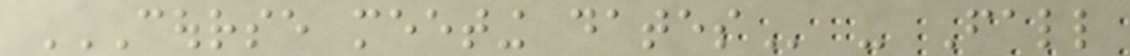COURSE MEETING DATES - Fall
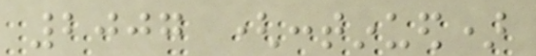2007 (continued)
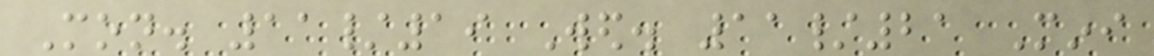Mon. 11/19 Wed. 11/21 Mini
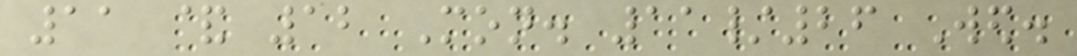11 & 12 Mon. 11/26 Wed.
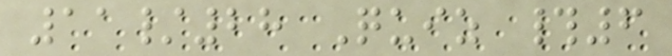11/28 Quiz #6
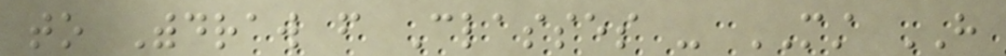to Withdraw from Classes - MUST HAVE
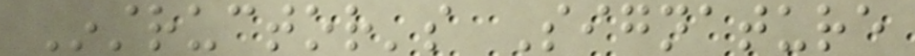Instructor's Signature
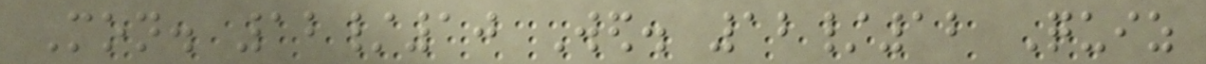Mon. 12/10 Wed. 12/12 Quiz
